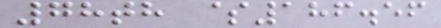78th $186.56
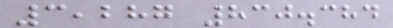3,287 830.384
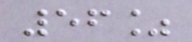56%
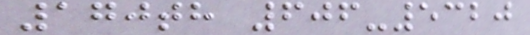170th 606-5320
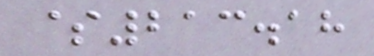$213.18
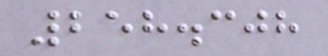258.308
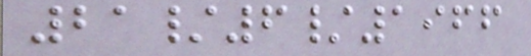21/6/1966
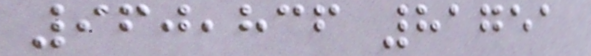960,836 81751
